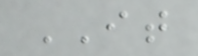IT
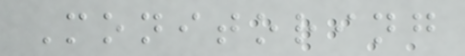Monitoring
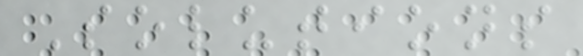Solutions
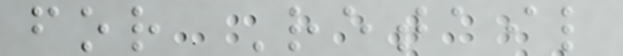for Retail
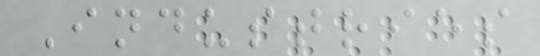Industries
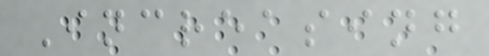Increasing
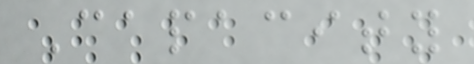Capacity
